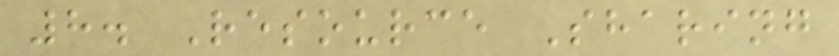8. Resource Sharing
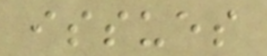issues
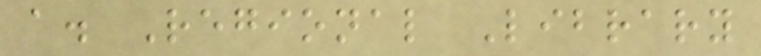a. Regional Library
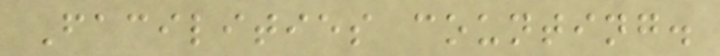Facilities counting.
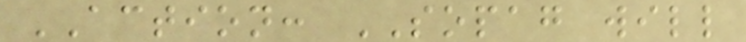ACTION: SOPAG will
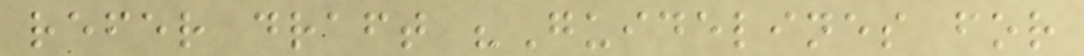refer draft "Guidelines for
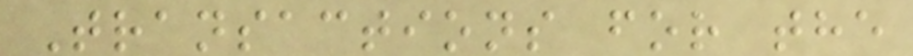Transactions for the
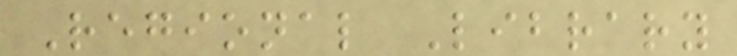Regional Library
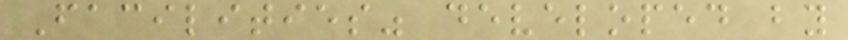Facilities" developed by
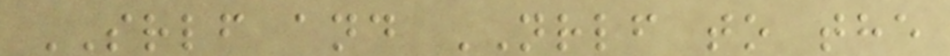SRLF and NRLF to the
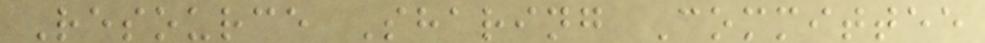Resource Sharing Committee
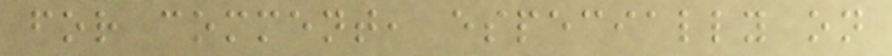for comment, especially on
